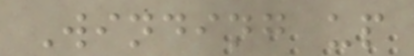Winding up
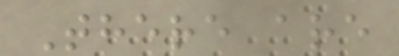There are
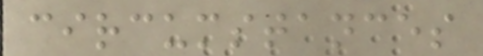circumstances
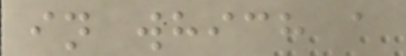in which a
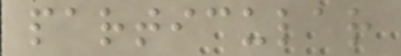particular
